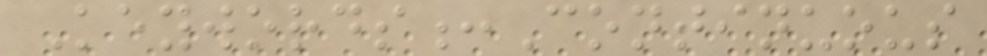Keywords:Continuous
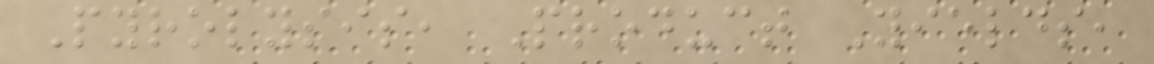Pyrolysis, Product Yields,
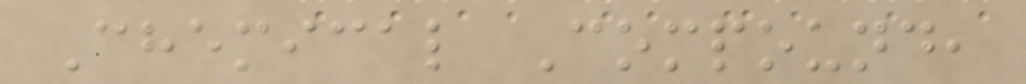Chemical Compound,
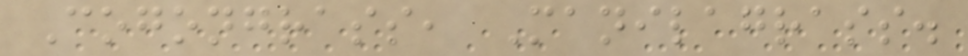Cogongrass, Manilagrass.
